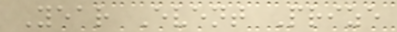Year Event Prize
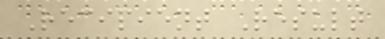Recipient Result
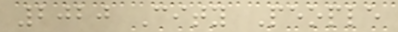2020 City People
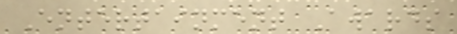Entertainment Awards
